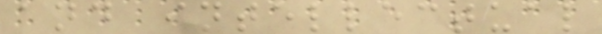and intellectual
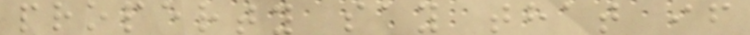property say that if
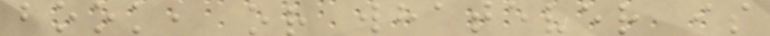book, or whatever is
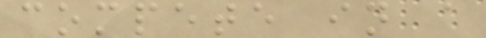compete in a
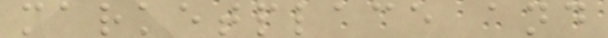marketplace and
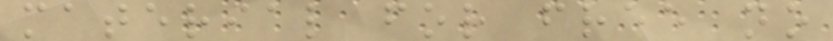material for free no
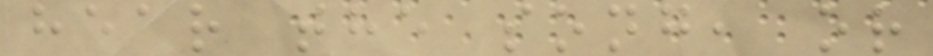hear the song, or
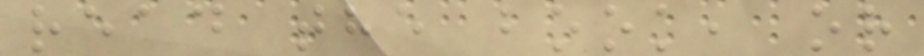read the book, or
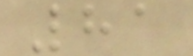81
